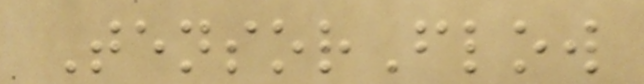TensorFlow
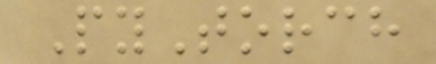PyTorch
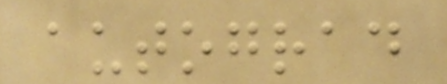autograd
